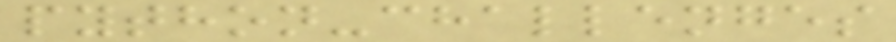python-challenges
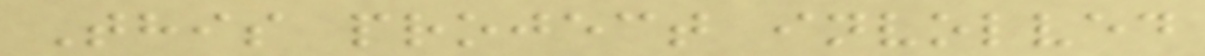This project involved
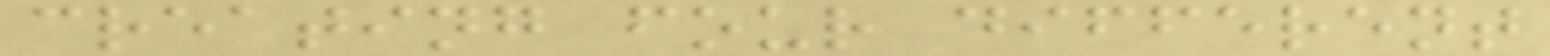creating four different
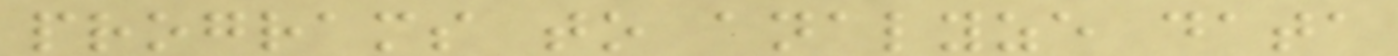programs to analyze data
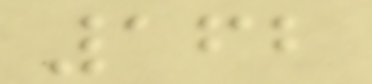162
